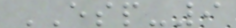ESP-9
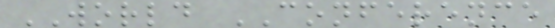WORLD CONFERENCE
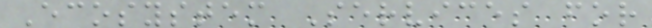Ecosystem Services for
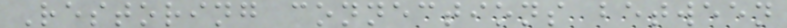Restoring connections between
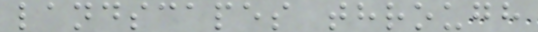landscapes through
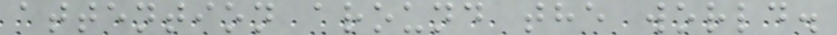attention around the world.
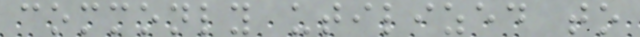commonly utilized to
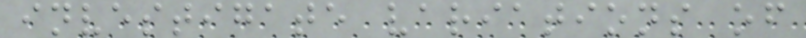investigate variations of
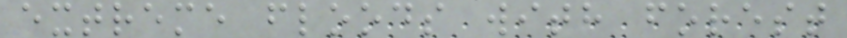extreme floods with forest
